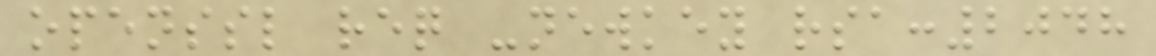openssl req -newkey rsa:2048
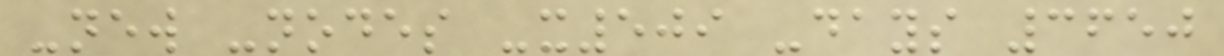-new -nodes -x509 -days 3650
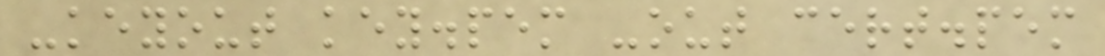-keyout key.pem -out cert.pem
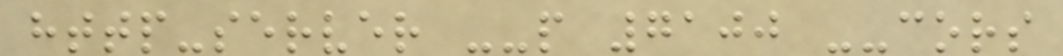http-server --p 7100 --cors
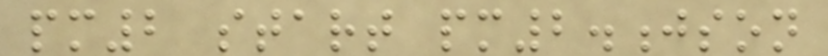pm2 start pm2.json
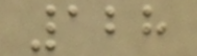128
